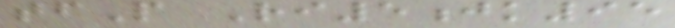tfP Ri5jk95
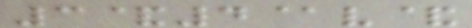3&4@v&
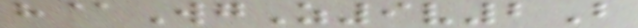h@WgZ9v2B
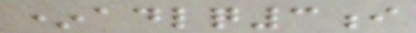*adlq3i
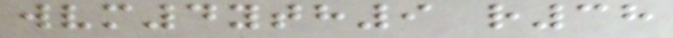wvm4yth9 r38
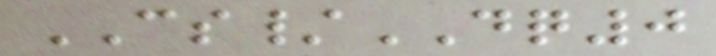CS/DQ0
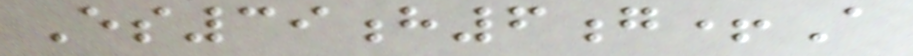Es39h6g+A
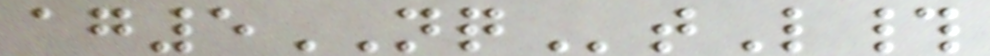ag5NQtL#
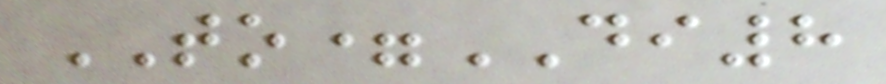TO=DI8
